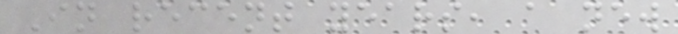In recent years, a new
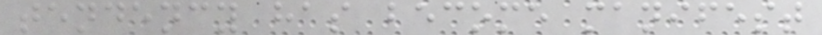tendency has become manifest
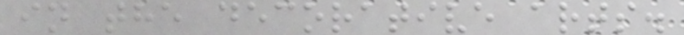in the decorative arts.
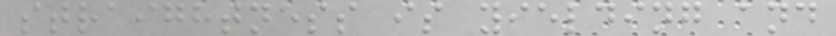straightness is yielding and
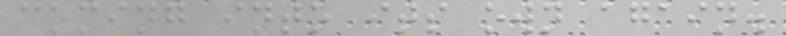coming into its own again.
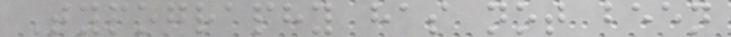Typography has not been
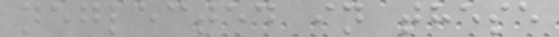neglected in these
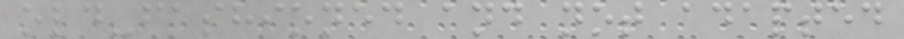old-fashioned and not adapted
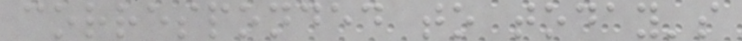corresponded to today's
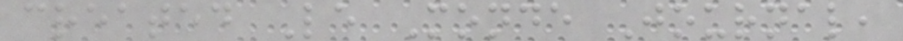created Le Monde Journal,
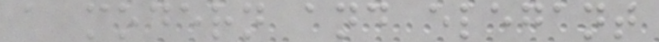a modern and elegant
